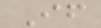If
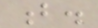b.
